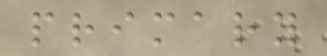primary
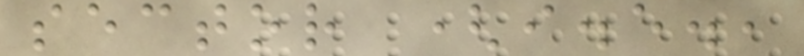sector (i.e.,
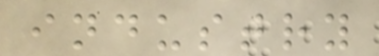industry
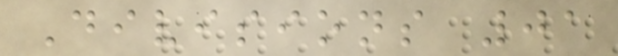Divisions 01
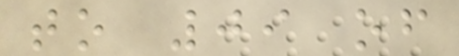to 09 of
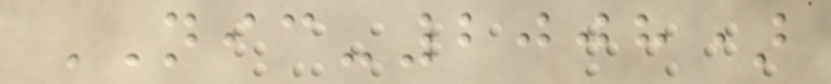NIC-2008)
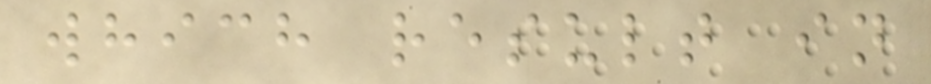which result in
